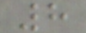8
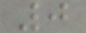0
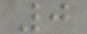0
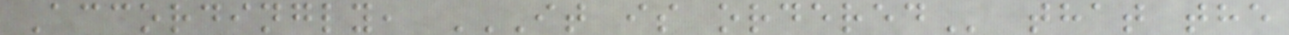Accordingly, IT IS ORDERED that the
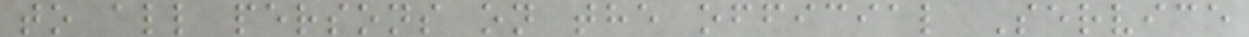to all persons on the official Service
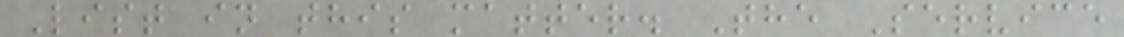List in this matter. The Service
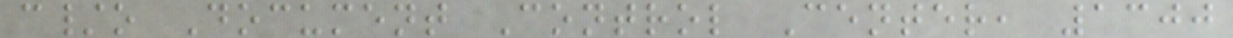c/o Document Control Center, 1300
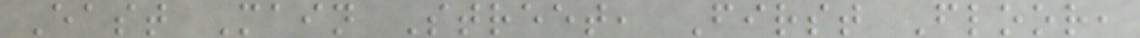East Main Street, First Floor,
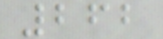262
